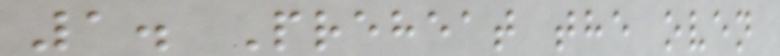1. Preheat the oven
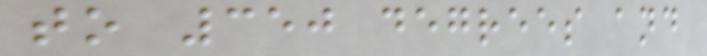to 350 degrees and
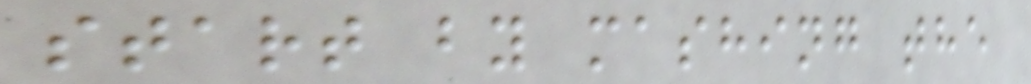start by mashing the
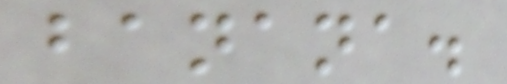banana.
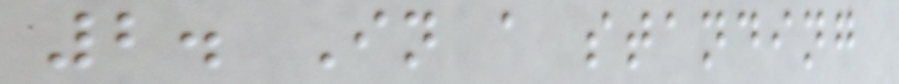2. In a standing
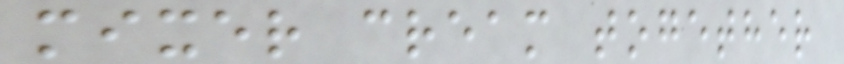mixer cream together
